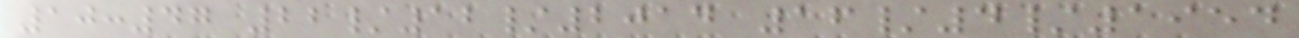10:47 22/12/2014 16/4/1954
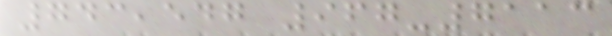743,547 967-7113
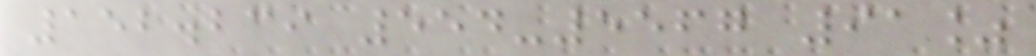152.239 554-5567 91%
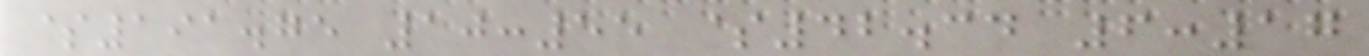$191.75 10:55 $42.34 6:17
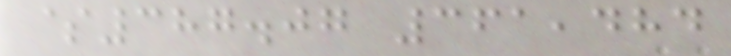$387.07 361,484
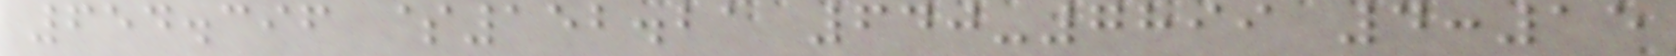654.396 $152.21 640-7899 4:15
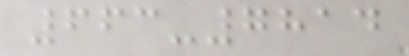663-7814
